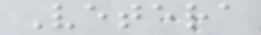Vetera
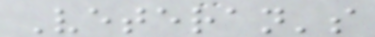Veteran's
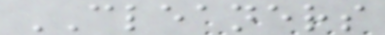CLEANERS
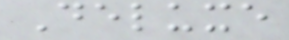Deluxe
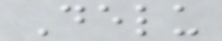Delu
